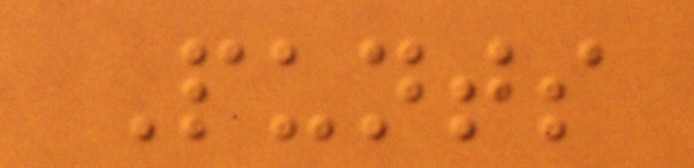Punts
